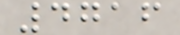4716
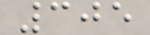305
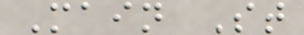Main St
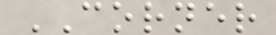CORNER
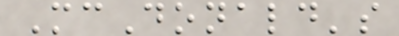McDonald's
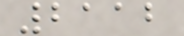2112
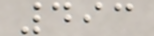493
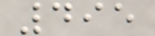495
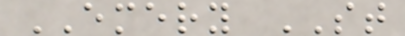EMERY ST
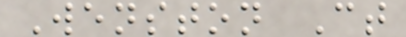Wenston Ct
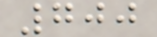700
